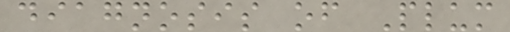diagnosis of Plum
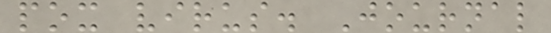pox virus. Journal
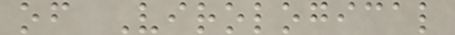of Virological
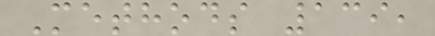Methods 139,
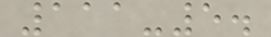111-5.
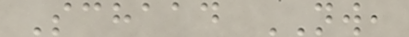Schaad NW,
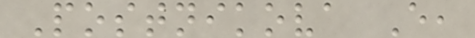Postnikova E,
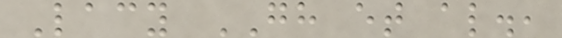Lacy GH et al.,
